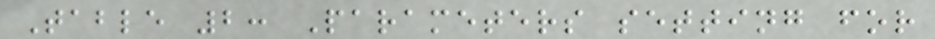Table 2: Parameters setting for
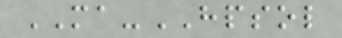MA-HPSOL
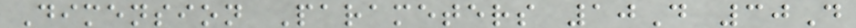Dimension Parameters 10D 30D
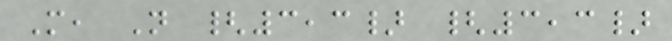M, N {3,3} {3,3}
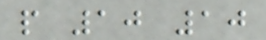p 10 10
